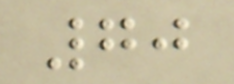70
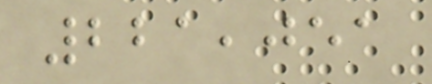221,051
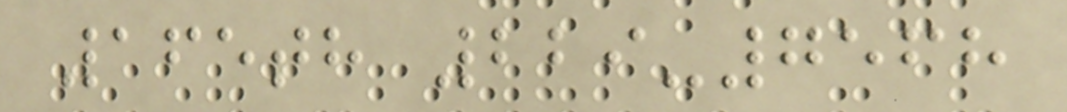165th 229-7568
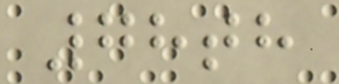78th
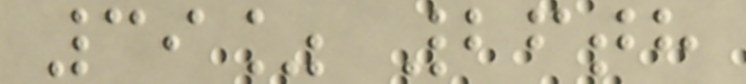39% 26th
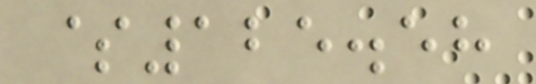$125.58
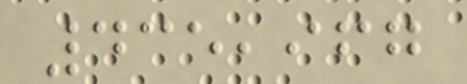435,967
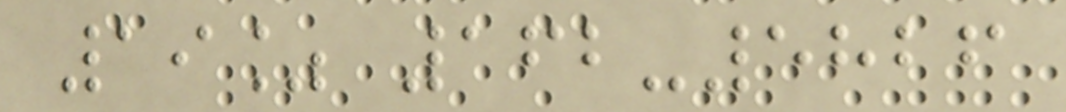19% 162-5826
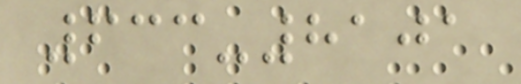633-8101
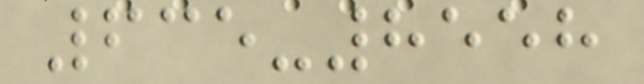635-8558
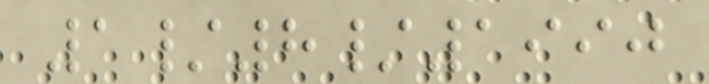1/8/1990
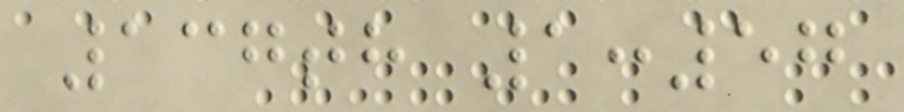137th 1:57
